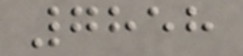7858
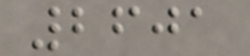2601
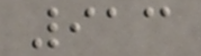913
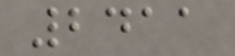2411
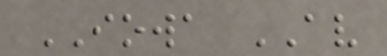IOWA AV
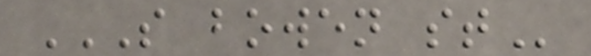S BOWEN ST
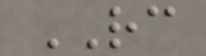RC
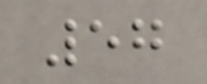57
